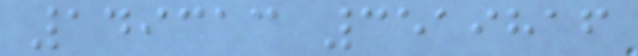149313 3519816
